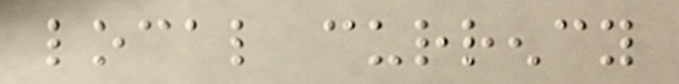local currency
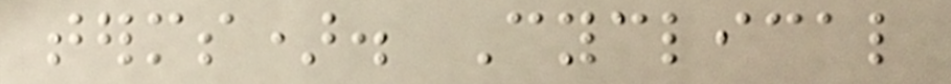terms). Cyclical
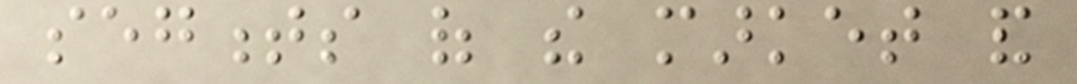segments of the market and
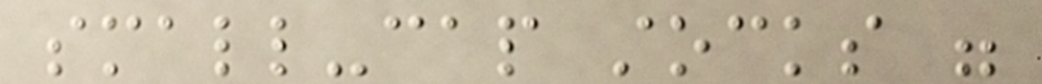small-cap stocks were
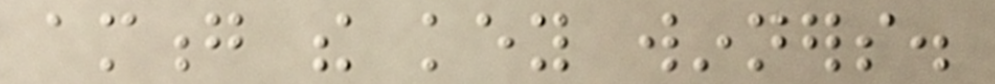among the key winners.
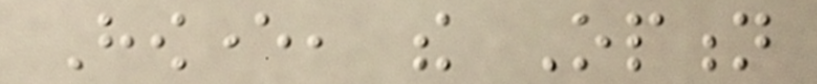However, the Option
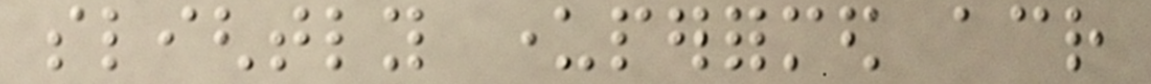slightly underperformed across
